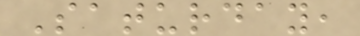Saturday,
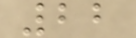22
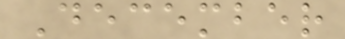December
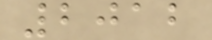2012
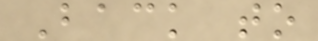Back to
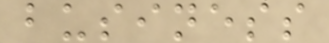business
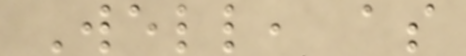Well, as
